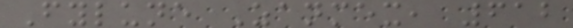Fylune Zanmex, 612
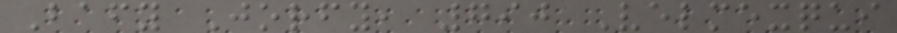Bafy Jorfy, 790 Velmexqui
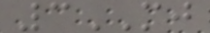3MJ
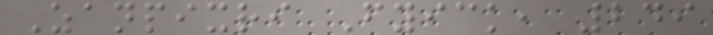Zanpixri Fyick, 249
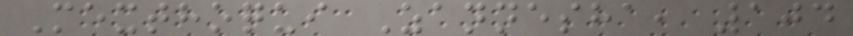Mexthoqui Zannesha, 104
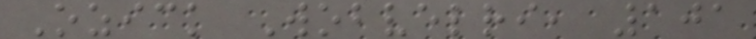Ozick Wobvelri, 101
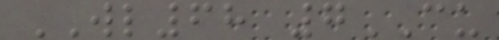WL68 7CU
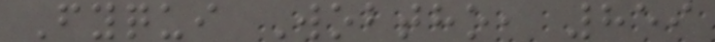Fyqui Wobtho, 859
